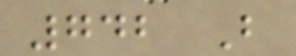742 B
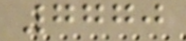7770
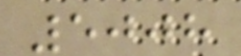5008
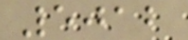5012
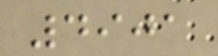4901
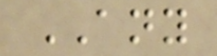ANY
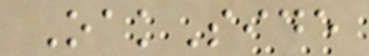OakSide
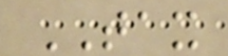TAX
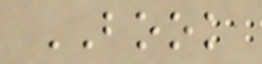BOOK
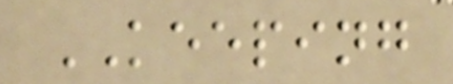KEEPING
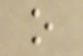o
